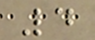4
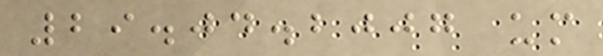29.04.2007 um
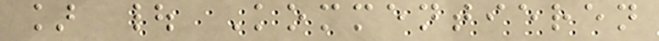] | Kommentieren
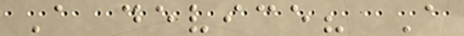A device? A
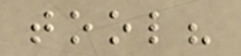tool?
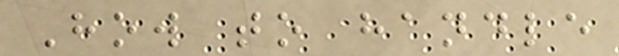How to handle
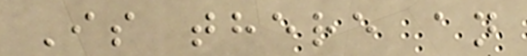Is there an
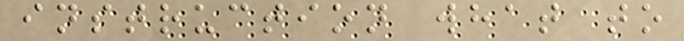instruction what to
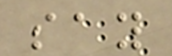say
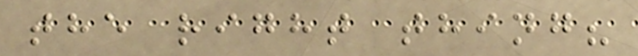the right thing?
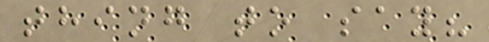thing to say?
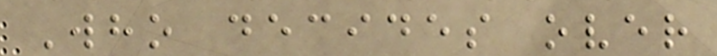Who decides over
